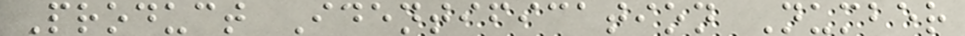Product Identification Number
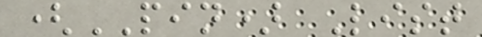(PIN) List
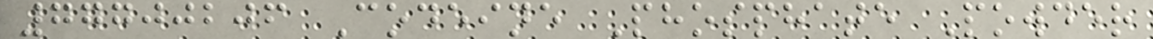77700206 Codeine Phosphate Powder
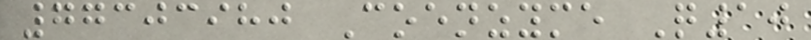77303980 Coenzyme Q10
